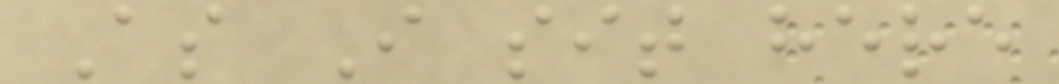As I sit here
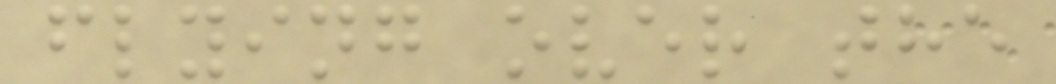flying over the
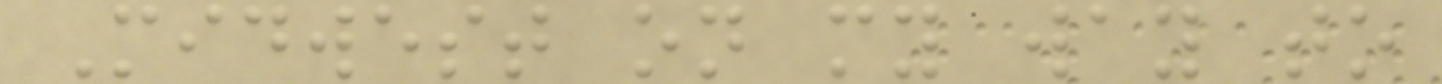Midwest on my way to
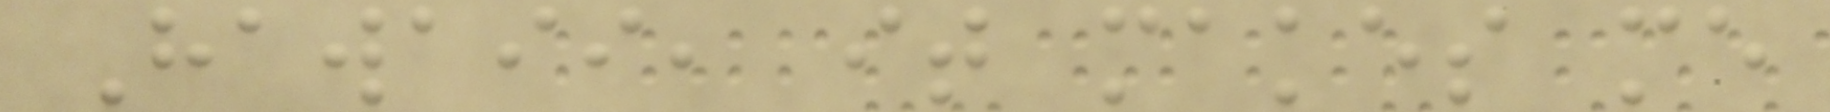Hawaii, it makes me
